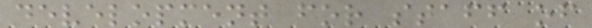development for staff of
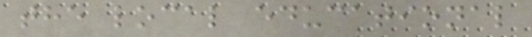the local educational
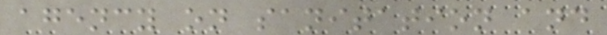agency on sanitation and
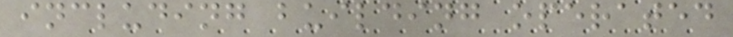including building operated
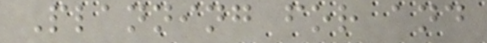Planning for and
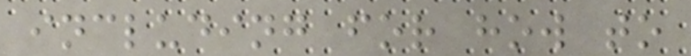including for how to
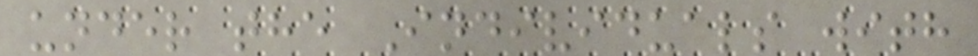under the Individuals with
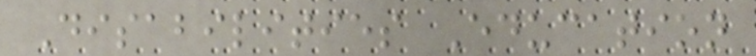Disabilities Education
